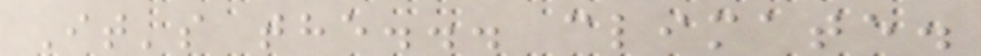It's the... climate.
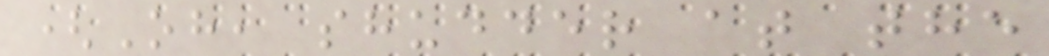(Oh, shudder at the
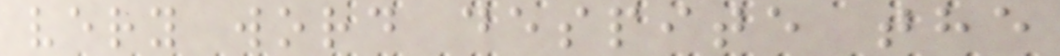very word despite the
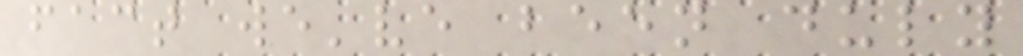fact we've been duly
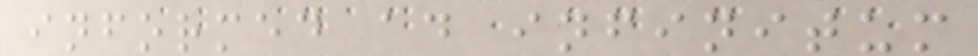informed ad infinitum
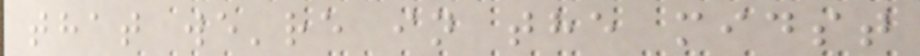that we're in the midst
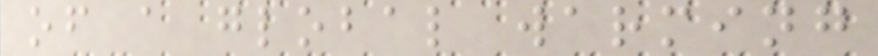of a global warming
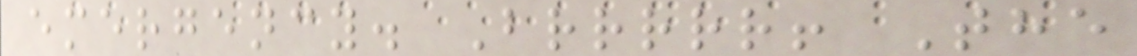emergency. Brrrrr! The
